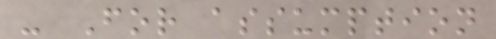- For assumption
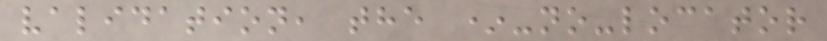validation, the *-no-locator
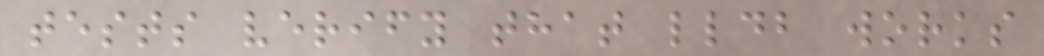tests verify that lldb works
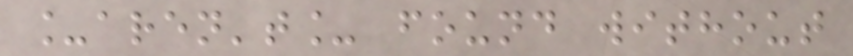_aren't_ found without
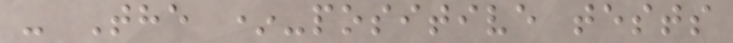- The *-positive tests
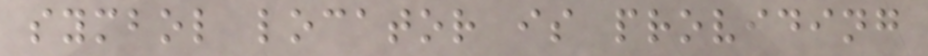symbol locator is providing
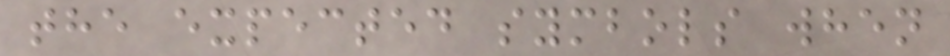the expected symbols when
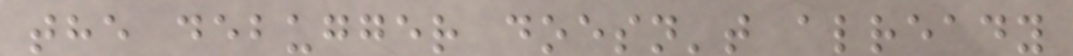the debugger doesn't already
